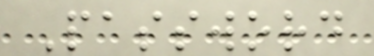Password
